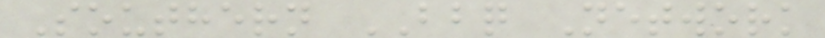Southern BBQ Network
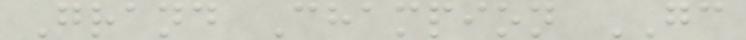Grand Champion GC
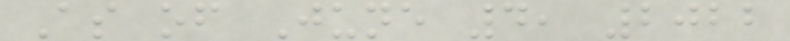As of June 4, 2022
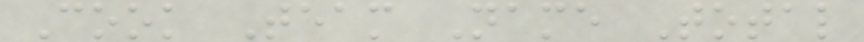Cook Team Name Total
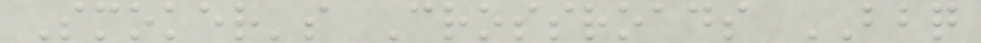Smoker's Crossroads BBQ
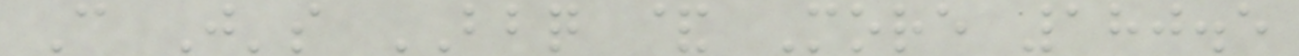C J's BBQ & More 180.5
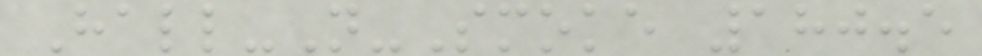Hall-N-Smoke 180.5
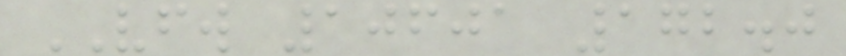VFW 10601 172.0
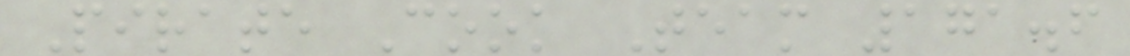Pirate Cook Team 171.6
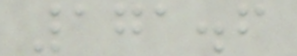171.6
